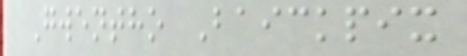Gwentho Baickpix
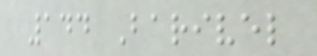144 Barivel
